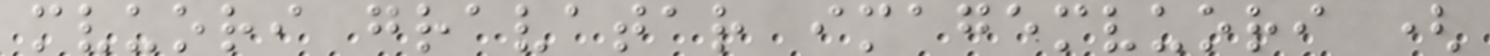mvuori gravatar imagemvuori (
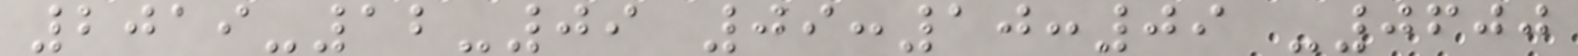2019-12-09 09:10:09 -0600
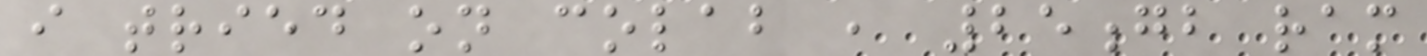i tried on colab , 25gb ram
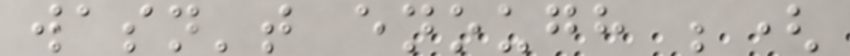wasn't enough ;(
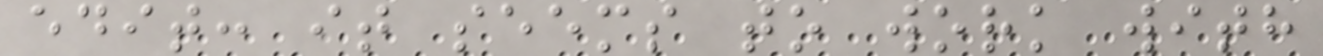edit: it seems to work with
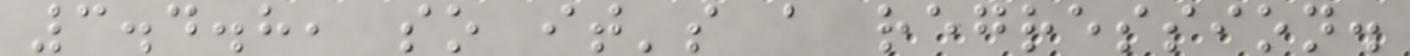3.4.8, so it's a regression.
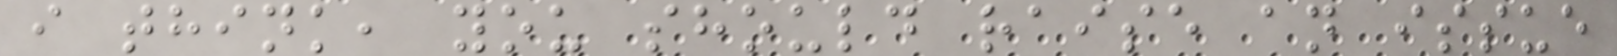i think, you should raise an issue
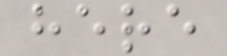here
